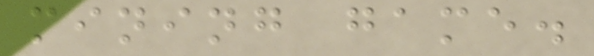mining game.
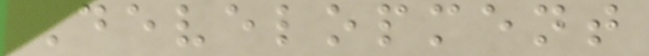Development
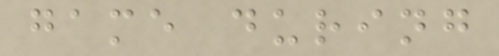game during
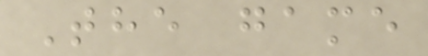The game
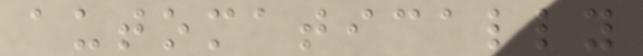automatically
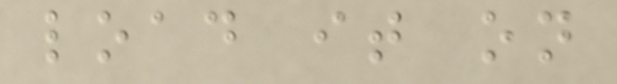load it on
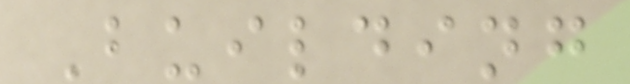Building
